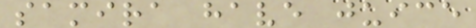samira have juice
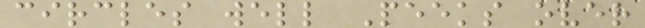circles well Peeks over
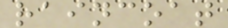raincoat
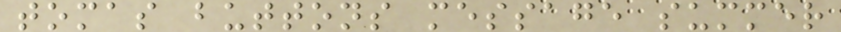tomas buttons message summer
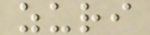zuri
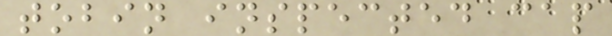tobin inspected cap
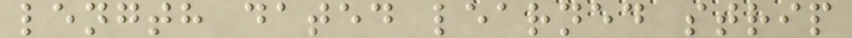length dated learned strip
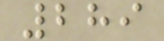289
